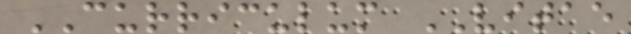CURRICULUM VITAE
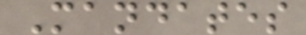Mandates
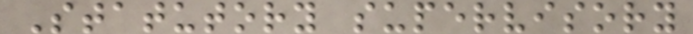Statutory supervisory
